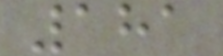181
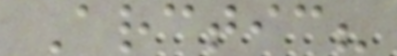Arctic?
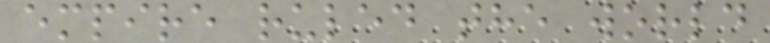empire ruled the world
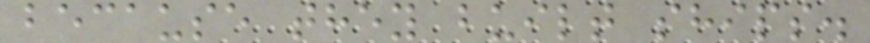because they built ships.
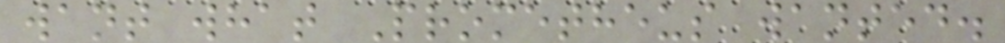want what Prometheus wanted.
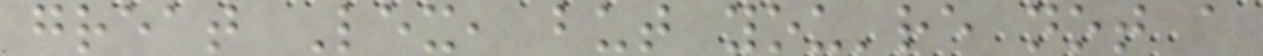great Lex, but you're not a
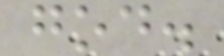god.
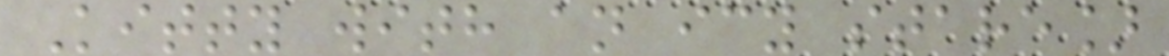Kitty with an icy stare]
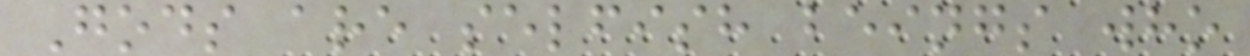Gods are selfish beings who
